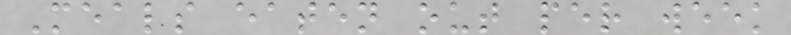Meals eaten out per week
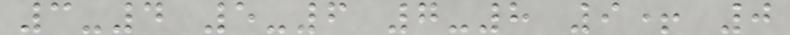3-4 5-6 7-8 9+ 0
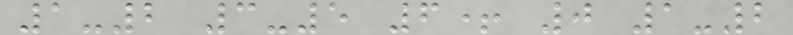1-2 3-5 6+ 0 1-2
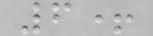6+
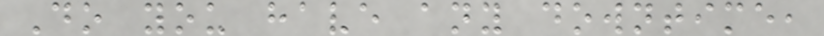Do you have any downtime,
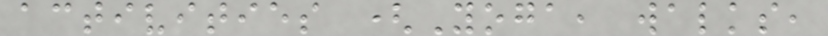activities (Yoga, walks,
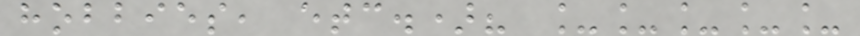hobbies, etc.)? _____
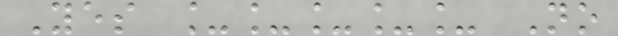Yes _____ No
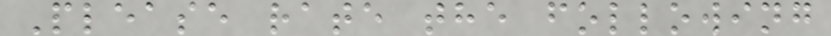Please rate the following
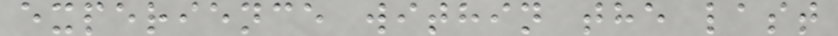experience within the last
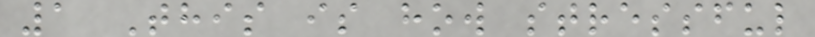1 This is how stressful
